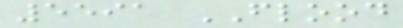5591 FLOOD
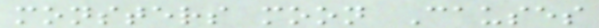monsters moon Causes
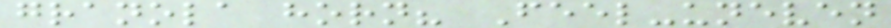granola horn? Feel-uneven
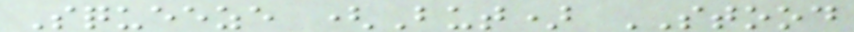Squeeze (But) STOOD
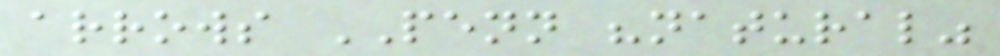arrows PENN "natural"
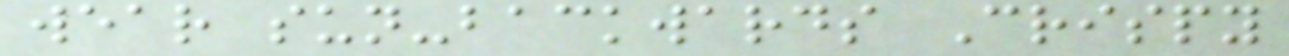wear sun-backwards Crispy
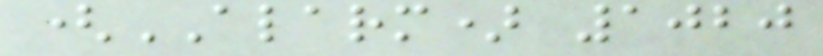(ALARM) 1020
